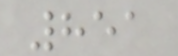851
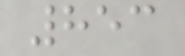853
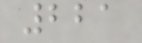221
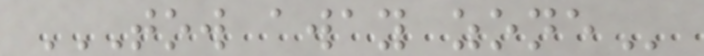TOW AWAY ZONE
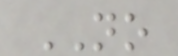NO
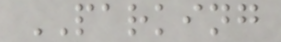PARKING
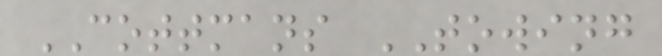COTTMANS TOWING
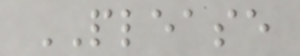PLEASE
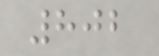802
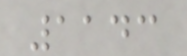1143
